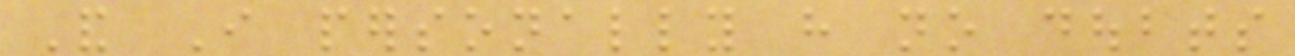And I personally have no doubts
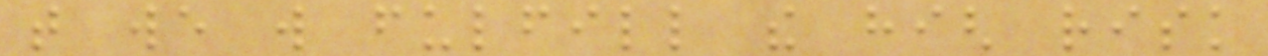that we will fulfill the high risk
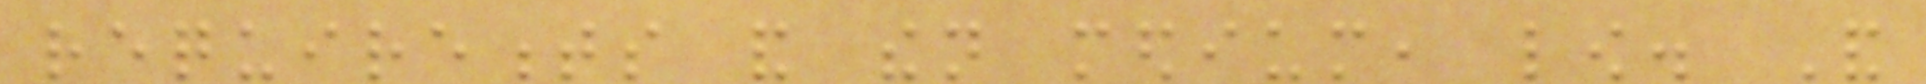requirements and then medium, low. And
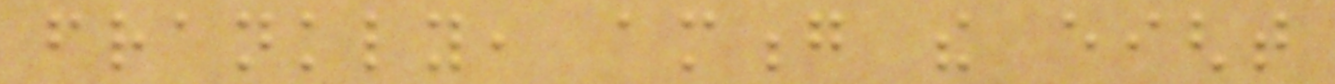frankly, among the eight
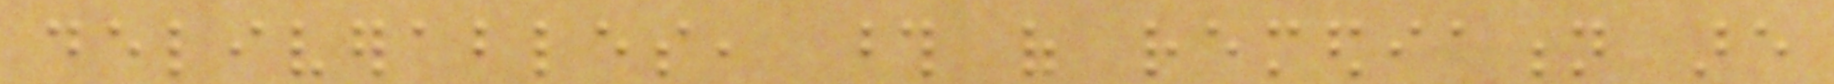deliverables, those of remediation are
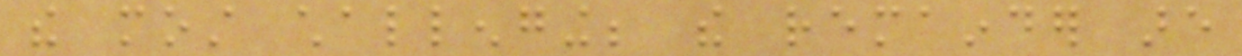the most challenging; the remainder are
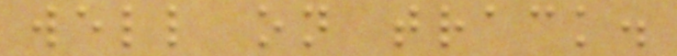well on track.
